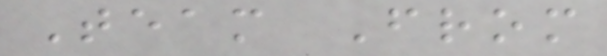Team From
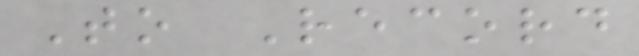To Record
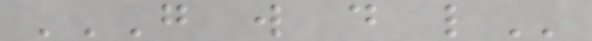G W D L
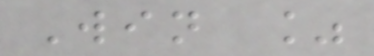Win %
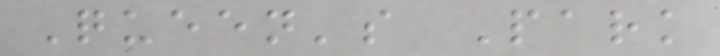Queen's Park
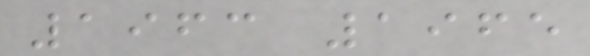1963 1965
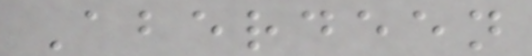Aberdeen
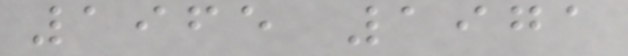1965 1971
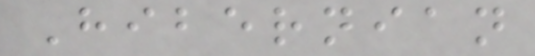Hibernian
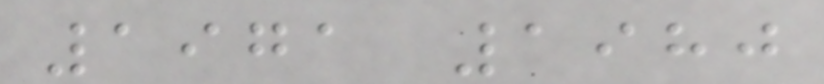1971 1980
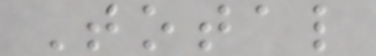Total
